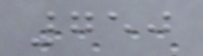750
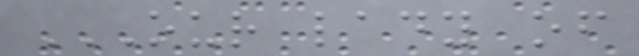OUR LADY OF
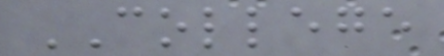COLLEGE
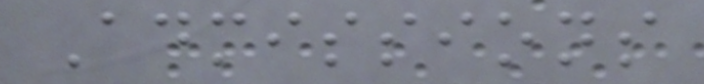Admissions
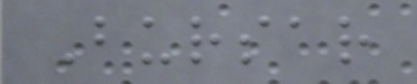Bursar
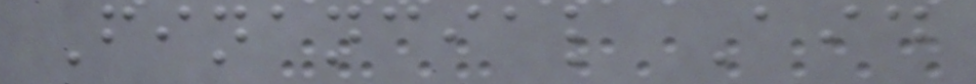Financial Aid
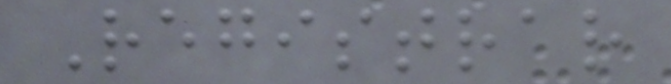Registrar
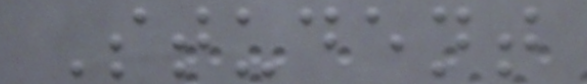Student
